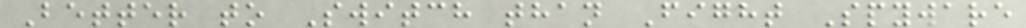Better to Switch than Fight Spyware
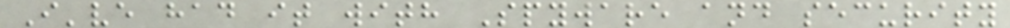I've had it with Spyware and security
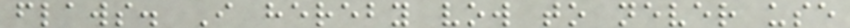flaws. I hereby vow to never use
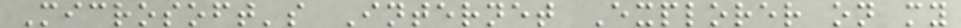Microsoft's Internet Explorer on my
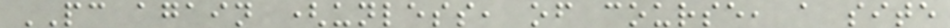PC again (unless, of course, a site
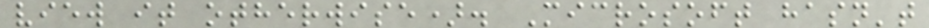view it otherwise). Microsoft hasn't
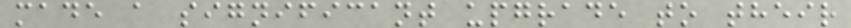made a significant upgrade to their
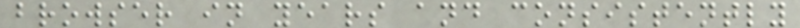browser in years and consistently
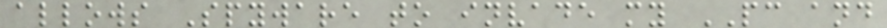allows Spyware to invade my PC and
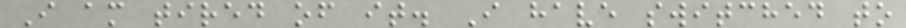I am tired of it. I have switched to
